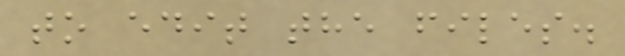to edit the files.
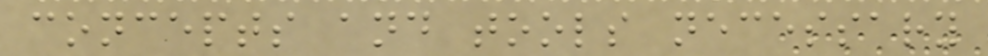concepts and tools necessary
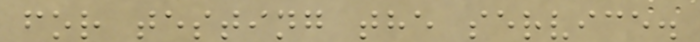for testing the service.
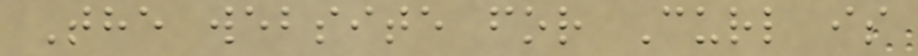The website for Curl is
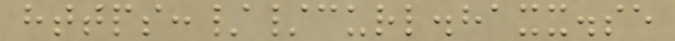https://curl.haxx.se
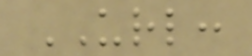URL:
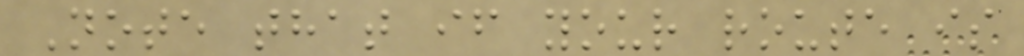Note that if your route is
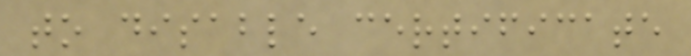to disable certificate
